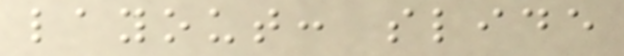layout: slide
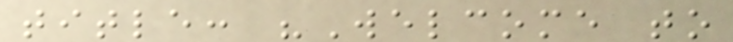title: "Welcome to
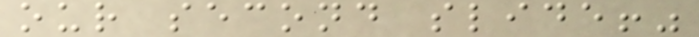our second slide!"
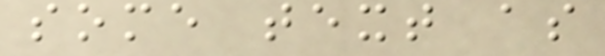some text as
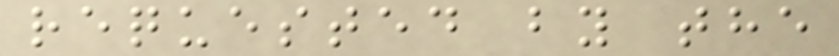requested by the
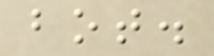bot.
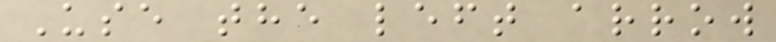Use the left arrow
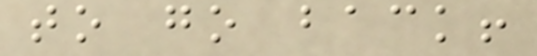to go back!
